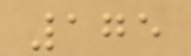175
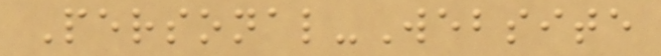Personal-Website
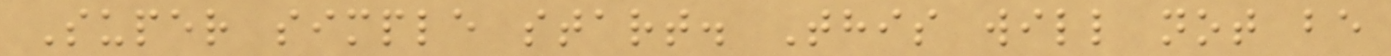Super simple start. This will not be
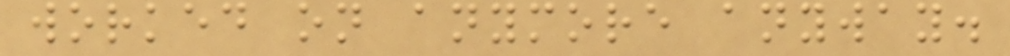worked on anymore anyway.
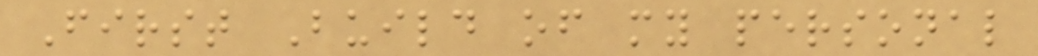First Build of my personal
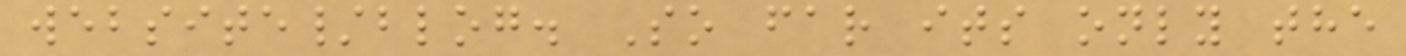website/blog. So far its only the
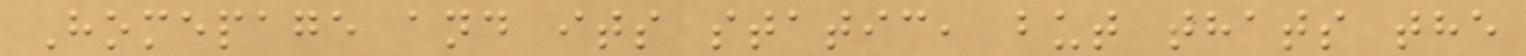Homepage and its static, but thats the
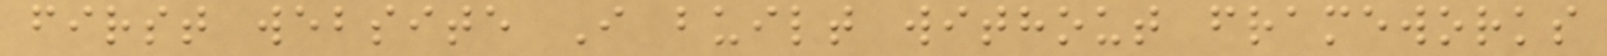first website I built without frameworks
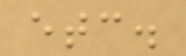etc.
